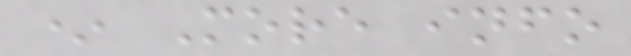* More info
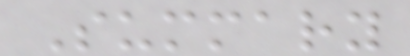Summary
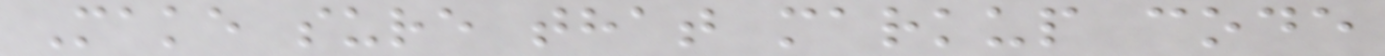Make sure that markup code
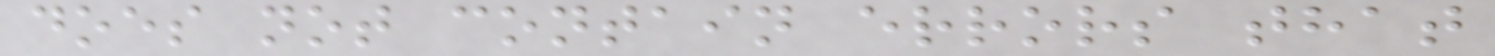does not contain errors that
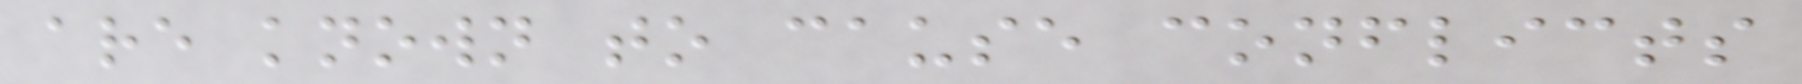are known to cause conflicts
